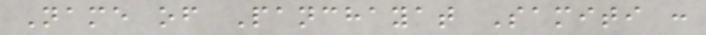Name of Panchayat Samiti :
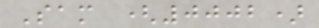Sam (0002)
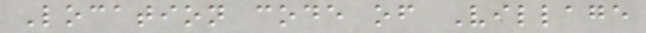Location code of Village
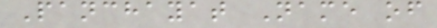Panchayat Name of
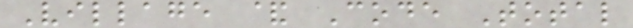Village & Code Total
